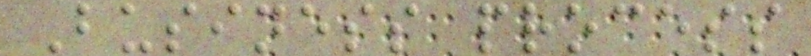Business process
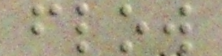flow
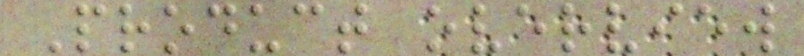Product overview
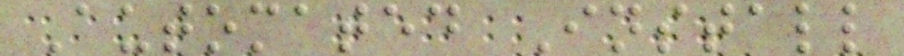Automated Install
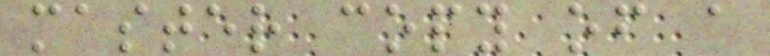master copy of a
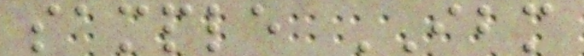sample IBM
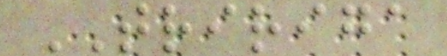TRIRIGA
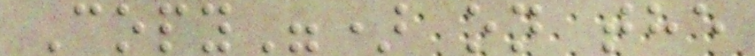Copy") on the
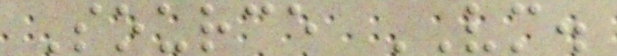Source VM.
